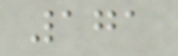171
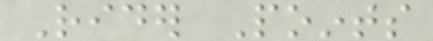Rider Points
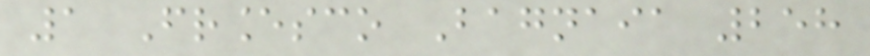1 Francesco Bagnaia 258
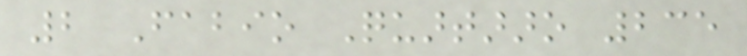2 Fabio Quartararo 235
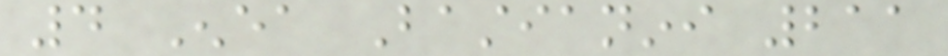4 Enea Bastianini 211
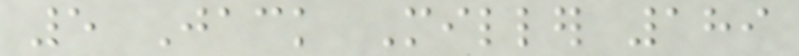5 Jack Miller 189
